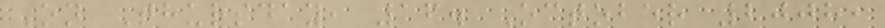On Thursday, 16. October 2008,
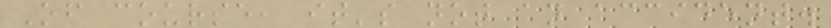Of course, it's not an accident.
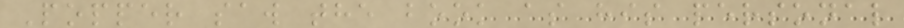Popper saw the book as his personal
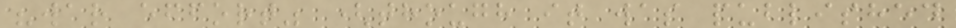"war effort" (though it was published
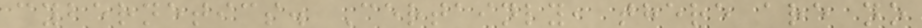cybernetics. Certainly, there are no
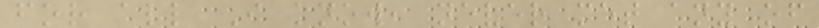for all I know, never met any of
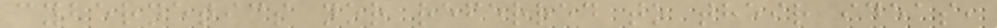cybernetics nor referred to their ideas,
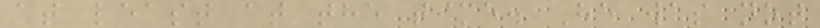at least at the time. He was not
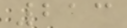213
